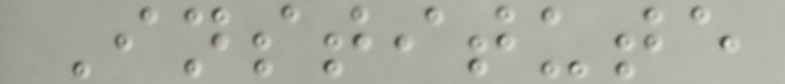Institute
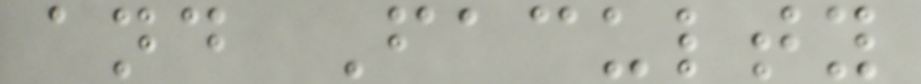and Faculty
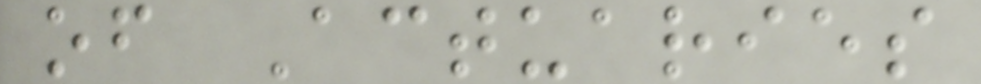of Actuaries
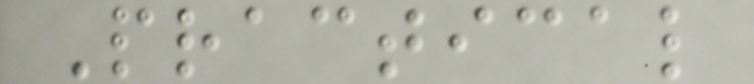Practical
